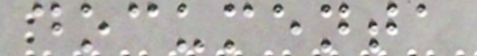documenta
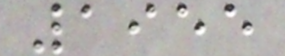1955
